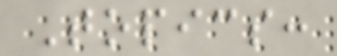Topics:
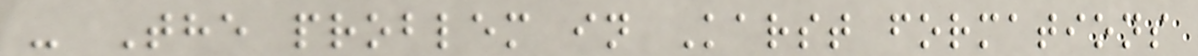- The problem in Karst formations
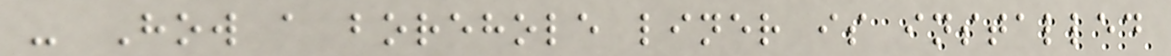- How a borehole liner is installed
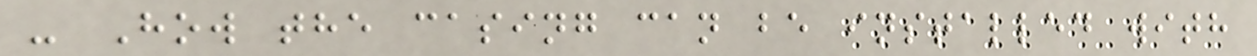- How the casing can be installed with
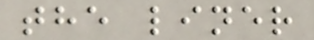the liner
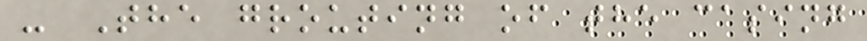- The grouting of the casing
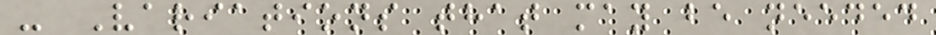- Variations that may be needed
